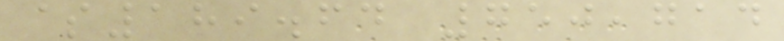$189.64 750,714
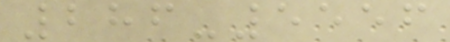286-5556
